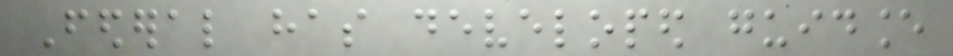Federal has developed guidance
